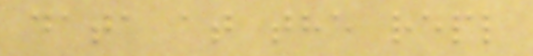data at the repl
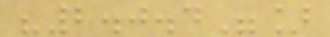"2.0.4"]
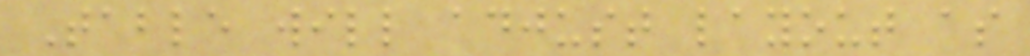Table will adjust layout as
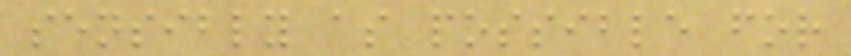sensibly as possible for
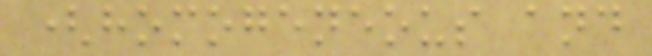(homogeneous and
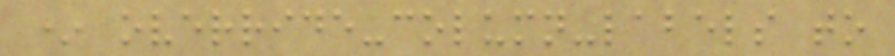* override-column-labels to
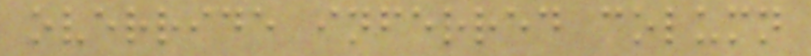override inferred column
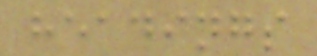headings
